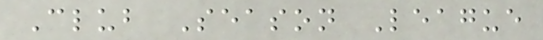Club Season League
